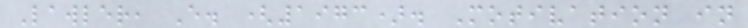Lawler, E. (1973). Motivation in
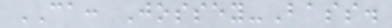CA: Jossey-Bass.
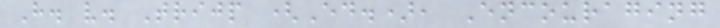H. v. Trijp (Ed.), Encouraging
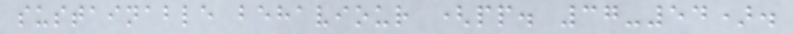sustainable behaviour (pp. 37-54).
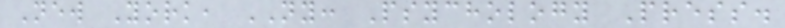New York, NY: Psychology Press.
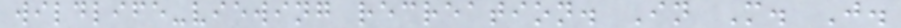wildlife-viewing recreation. In M. J.
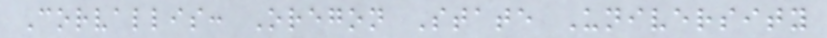Corvallis: Oregon State University
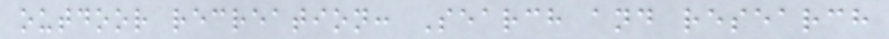outdoor recreation: Search and research
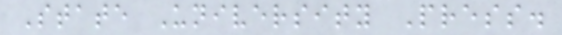State University Press.
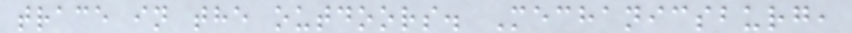trace in the outdoors. Mechanicsburg,
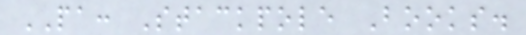PA: Stackpole Books.
